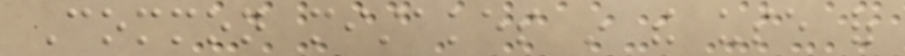Common mistakes in the use of
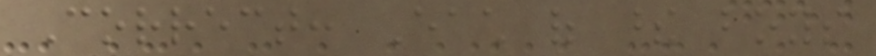Correct: Each of these boys
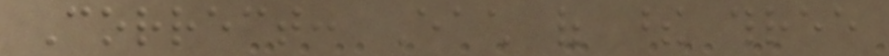Correct: Each of these three
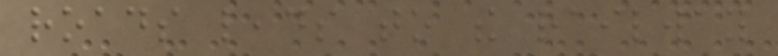roads leads to the railway
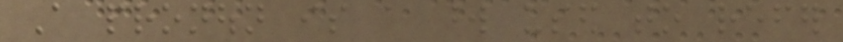A pronoun is a word used to refer
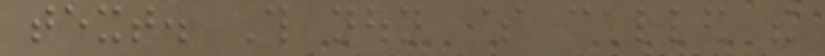text. This noun is called the
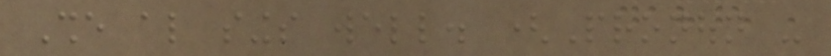She also sings well. (Pronoun -
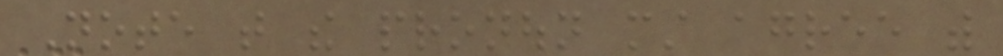Note that the pronoun must agree with
